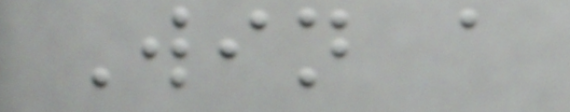Win a
